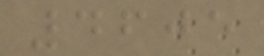4605
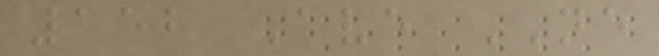152 Ave NE
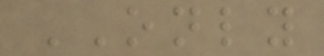ONLY
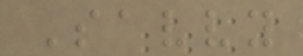Savvy
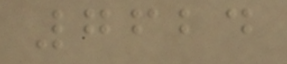7624
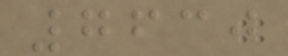7630
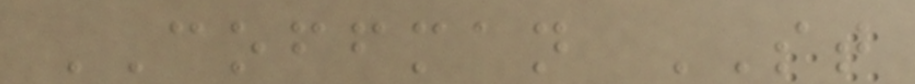COFFMAN ST
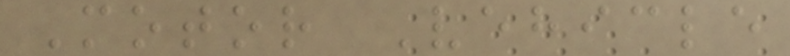Motor Vehicle
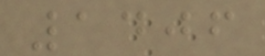1406
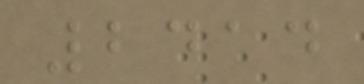2414
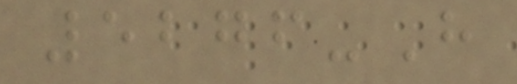5276-H
